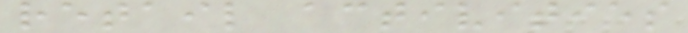retail activities
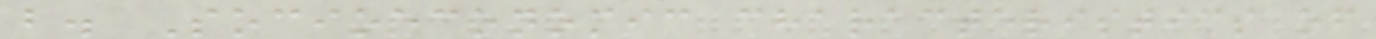b. Socioeconomic characteristics of
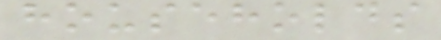households
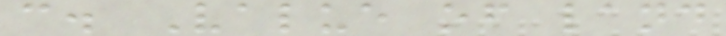c. Value of land
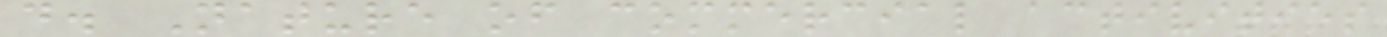d. Nature of commercial activities
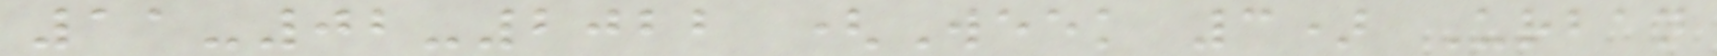11-02-2022 (Week 3) Urban
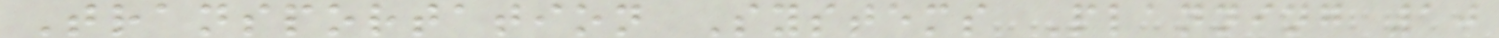Transportation Systems Planning 10
